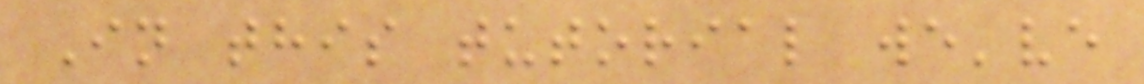In this tutorial we've
